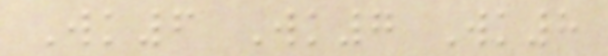Wk6 Wk7 Wk8
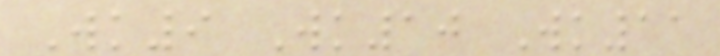Wk9 Wk10 Wk11
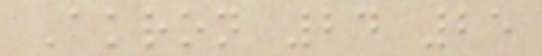Akron 24 25
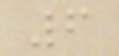6
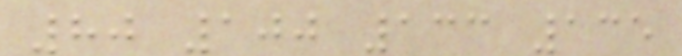80 100 133 135
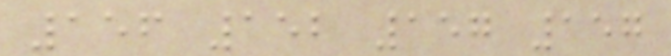156 152 157 157
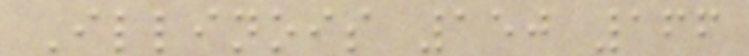Illinois 150 166
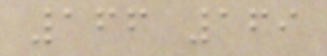166 169
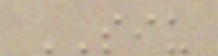SIU
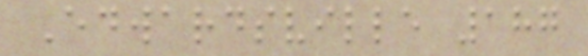Edwardsville 187
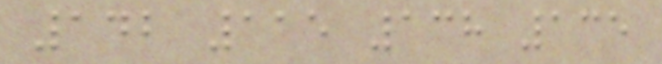142 115 138 135
